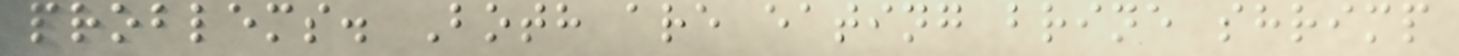problems. Both are eating brine shrimp
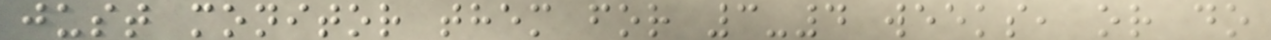just monitor them for 3-4 weeks, or do
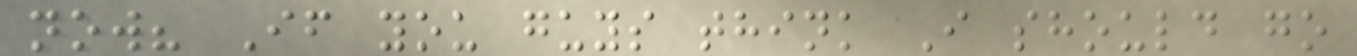now? If you guys think I should go
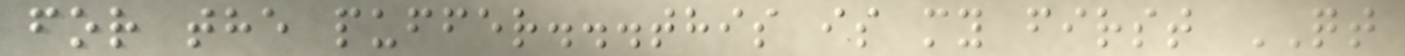for the puffer...this is my first QT
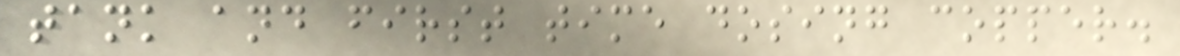tank and first time dosing copper.
